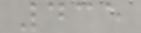435
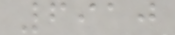6910
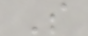S
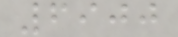6900
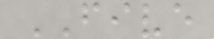FIVE
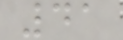41
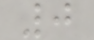0
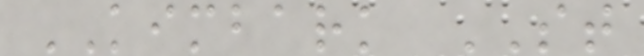KIMBARK ST
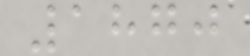1870
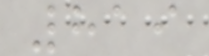819
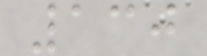130
